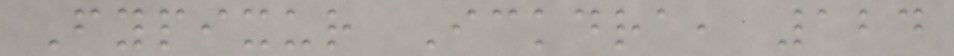Fypixur Ickdra, 124
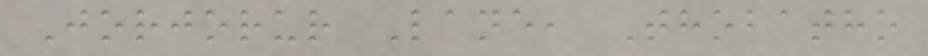Jorjorur Lane, Thobatho
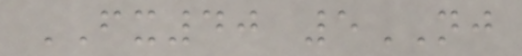FX40 5NJ
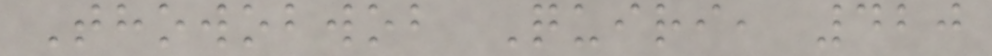Thowobwob Quiri, 420
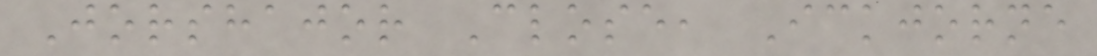Jorshajor Close, Ickjorne
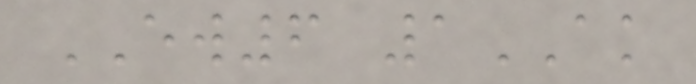EW6 1AK
